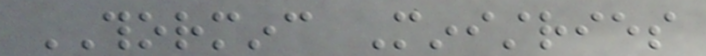THORMINC Ministries
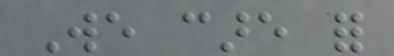We care for
